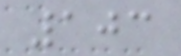103
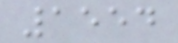1554
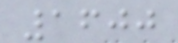1600
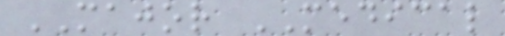MAJOR MEDICAL
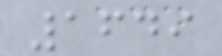1649
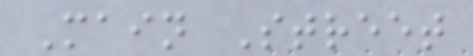Main Street
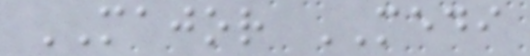MAJOR MEDI
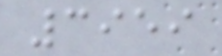3959
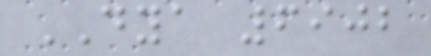DYA 6902
